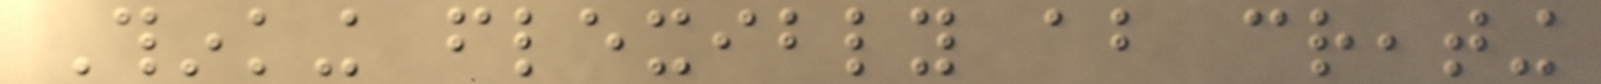Thinking flexibly about creating
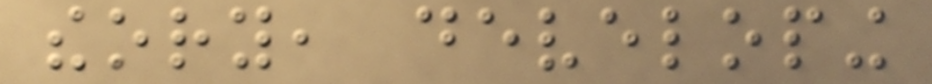theory, developing
